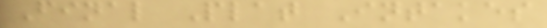Final Plat Intakes
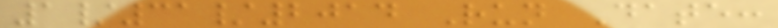1/31/2014 Run Date:
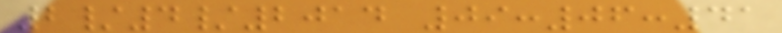2/4/2014 09:06:41
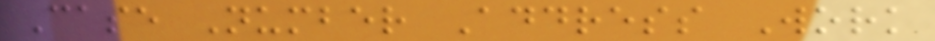Case Number Address Work
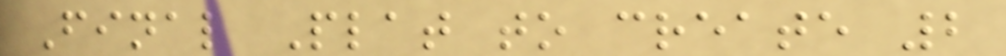Final Plat to create 2
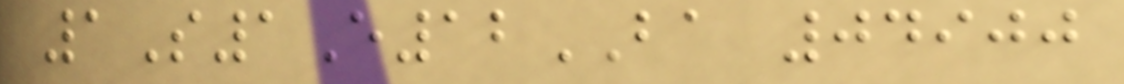1S1E12BA 04900
